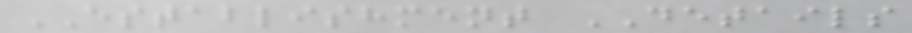ESTABLISHMENT DETAILS
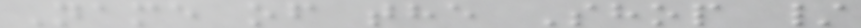Name of the Shop /
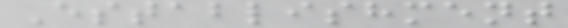Establishment
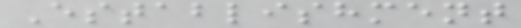Establishment
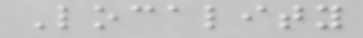Locality
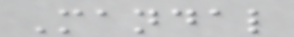Mandal
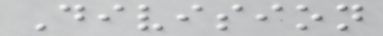Division
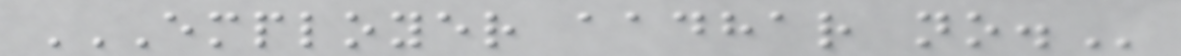EMPLOYER AADHAR NO.
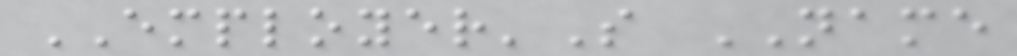EMPLOYER'S NAME
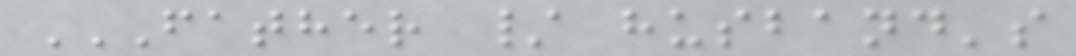FATHER / HUSBAND'S
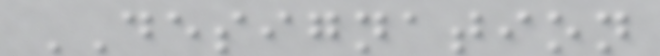DESIGNATION
